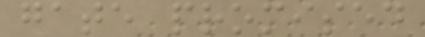gate promised
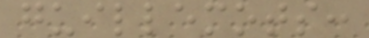guillemots:
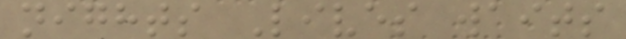nights Lives waits
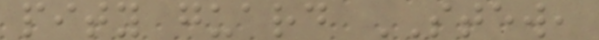pity guard STEW,
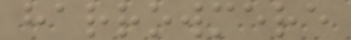harrowmere
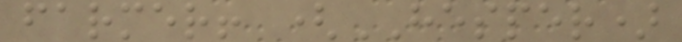farmer! (HESPER)
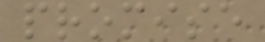promise
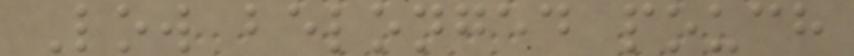Low belonged pouch
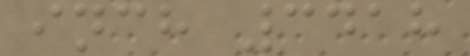inch 3418
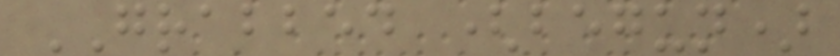GRABBED (begun)
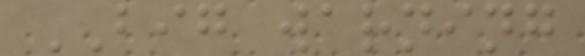BIG warning
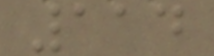114
